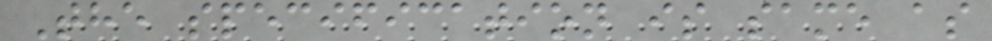The specification is same as
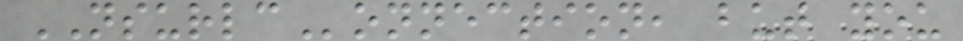NSURLConnection, but you
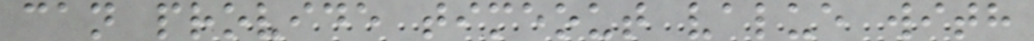can provide timeout value with
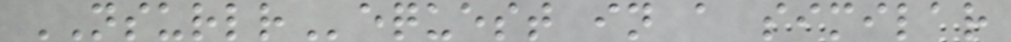NSURLRequest in a similar
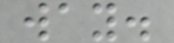way.
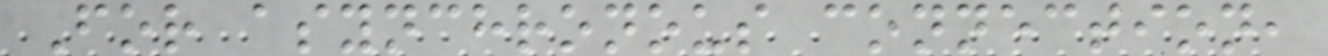For asynchronous connection,
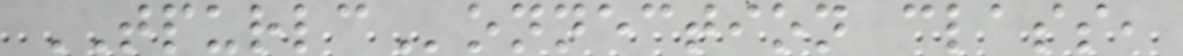TPURLConnection class,
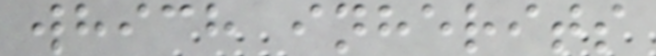which inherits
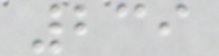239
